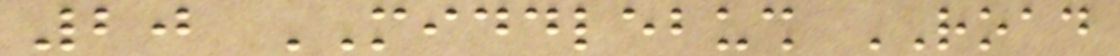20 MIDDLEBUSH ROAD
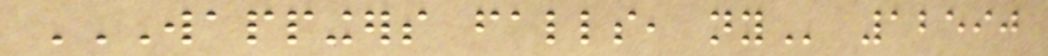WAPPINGERS FALLS, NY 12590
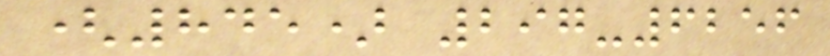(845) 297-6256
